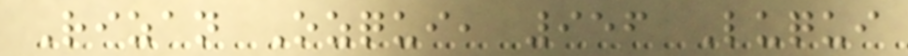Rizan Ozqui, 956 Luqui
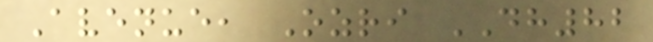Avenue, Ozri DH82
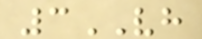3VH
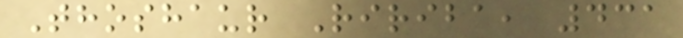Thoshaur Ririba, 431
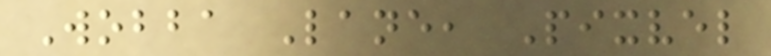Wobba Lane, Pixvel
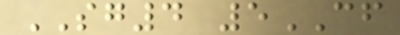SG4 5CF
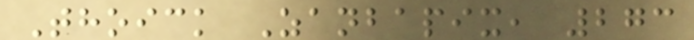Thoick Zanbapix, 273
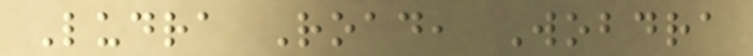Ludra Road, Wobdra
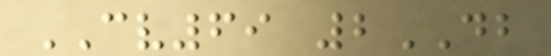CV69 2DB
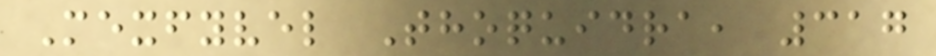Mexfyvel Thoquidra, 317
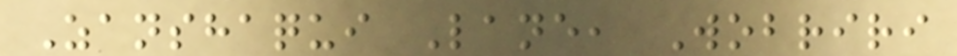Zanshaqui Lane, Wobriri
